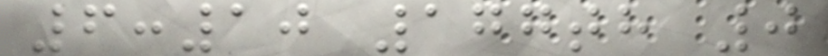6:10 177th 0
